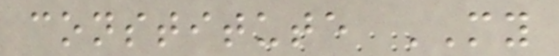constitute MY
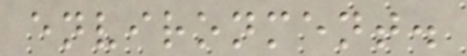environment.
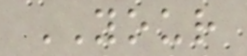YOUR
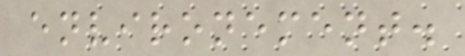environement.
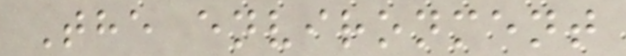The environment
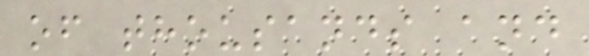of thousands and
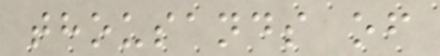thousands of
